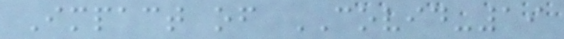Impact of COVID-19
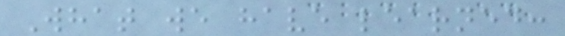What we have learned:
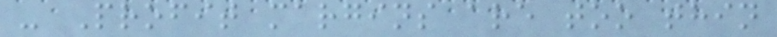- Profit margins are too thin
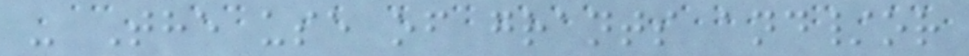- The use of grants and/or
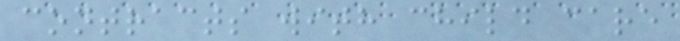contracts with child care
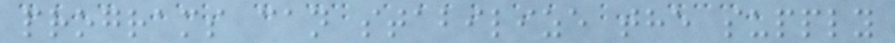programs can stabilize the supply
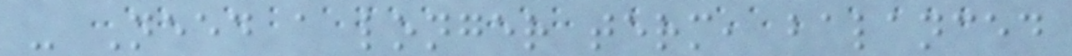- Need a longer term, balanced
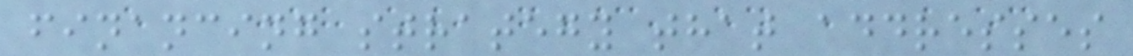financing strategy that addresses
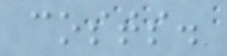costs.
